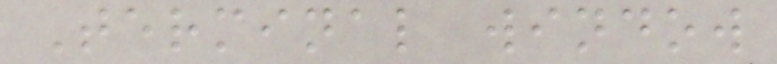Terminal window
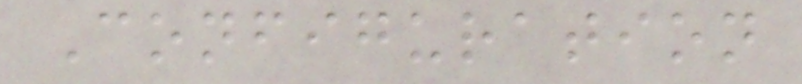Configuration
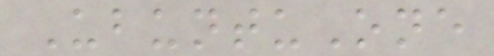UbuntuOne
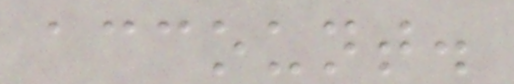account.
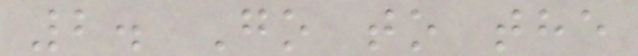2. Go to the
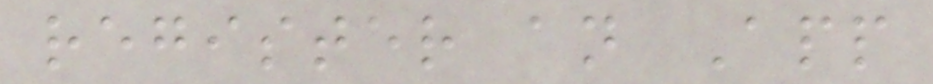register an App
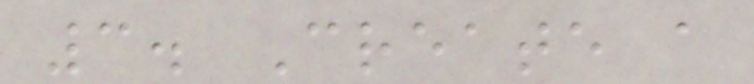3. Create a
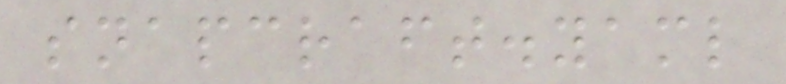snapcraft.yaml
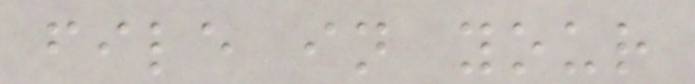file in your
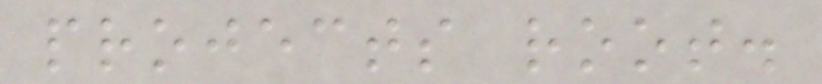projects root.
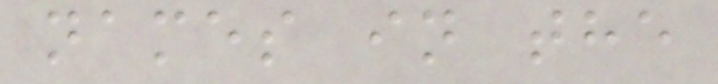names in the
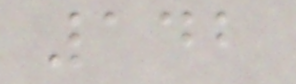142
